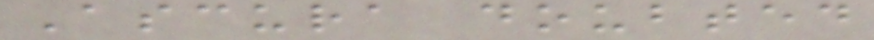Ascura doubted
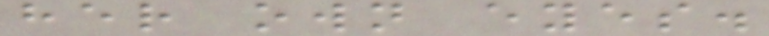her own eyes.
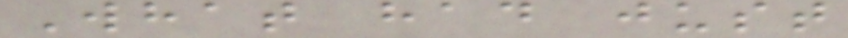What had just
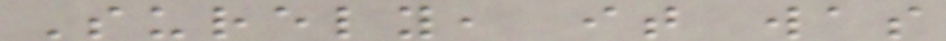Surely, it was
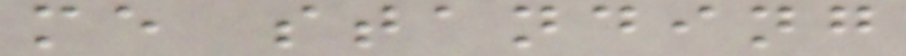me standing
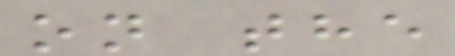on the
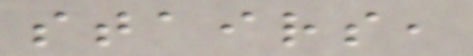stairs,
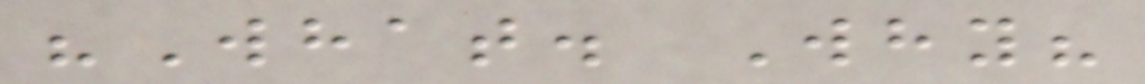"What. Why?
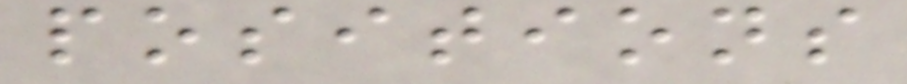positions
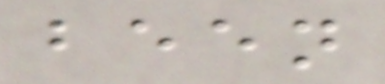been
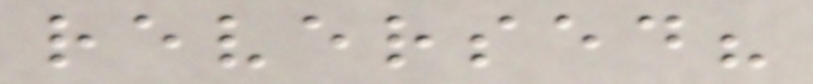reversed?
